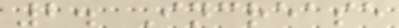2. Increase
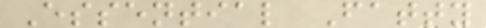Essential Fatty
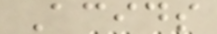Acids
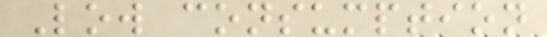Low consumption
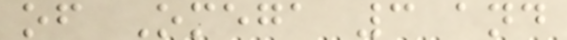of Omega 3 and
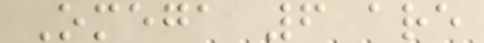Omega 6 are
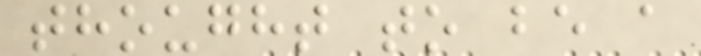thought to be a
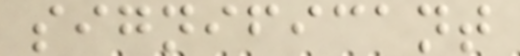significant
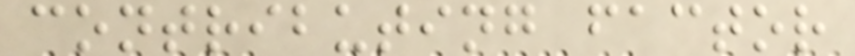contributing factor
